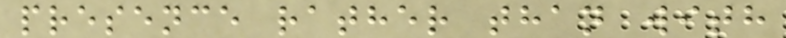presence rather than with
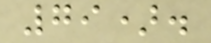79).
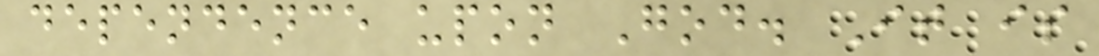dependence upon God. It is
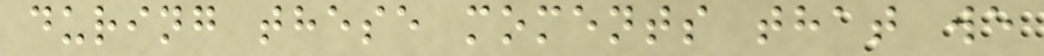during these moments that we
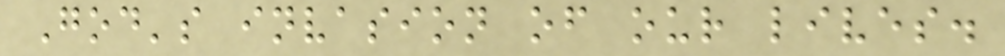God's invasion of our lives.
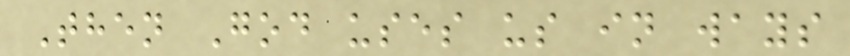Then God uses us in ways
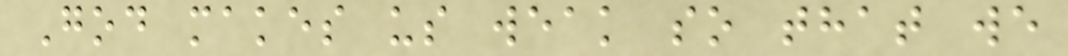God makes us weak so that we
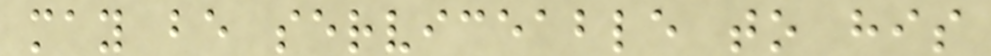may be serviceable to his
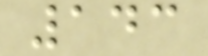143
